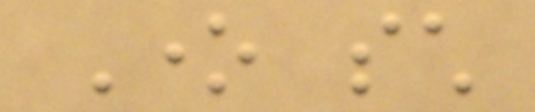One such
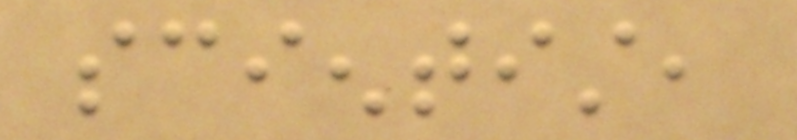scientist,
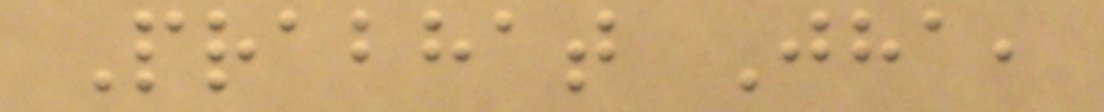Prabhat Jha,
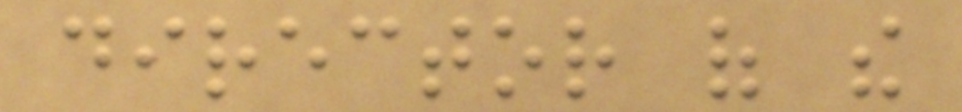director of the
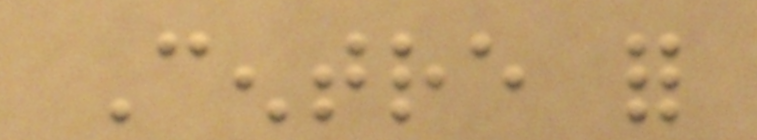Centre for
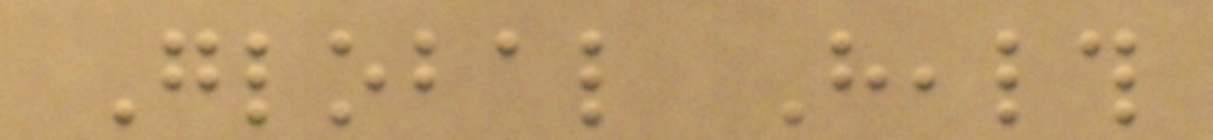Global Health
